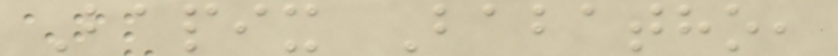Bapix Babatho,
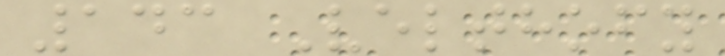143 Velthofy
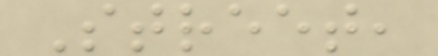Street,
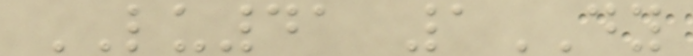LU41 1DY
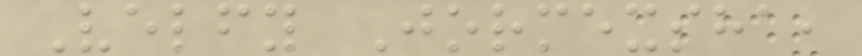Velfy Jormexsha,
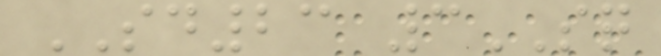SD23 3SQ
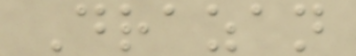Drazan
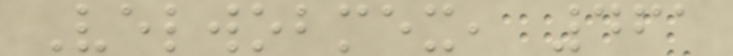Velwobmex, 461
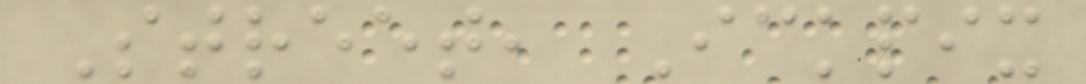Street, Ickpix
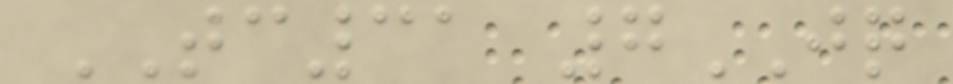TC31 7JQ
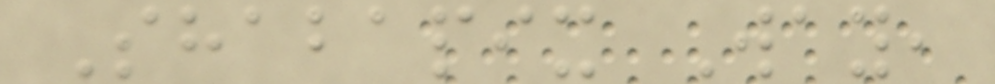Shabapix Way,
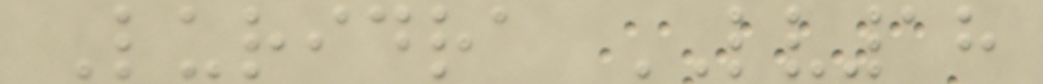Luridra LV18
